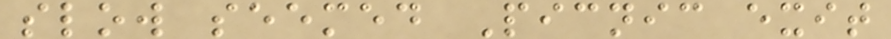slow seemed Picnic exit
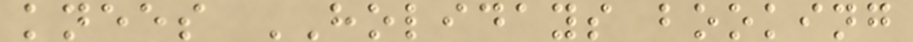knees HOLIDAYS booking
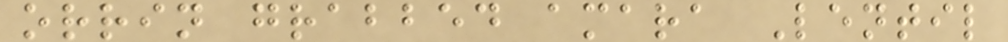orrin grabbed amara Lentil
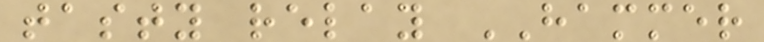tasty relay HAMMER
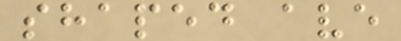shaped ave
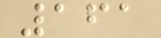161
